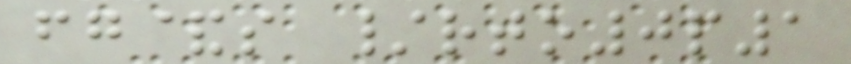fg&s /rto0p1
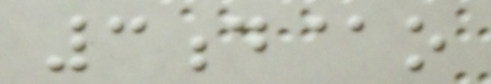3d@o
